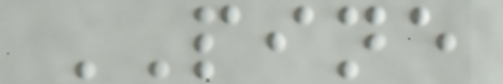PINE
